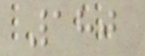180
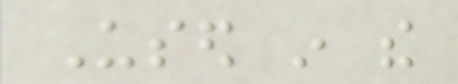Used in the
